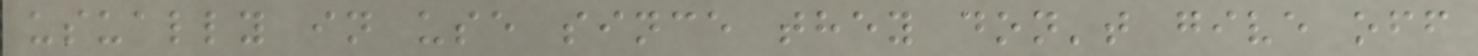usually in use since they don't give off
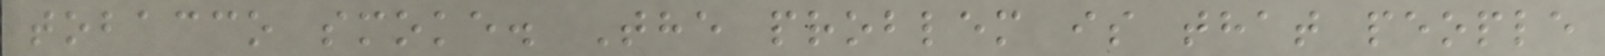tobacco smoke. The problem is that people
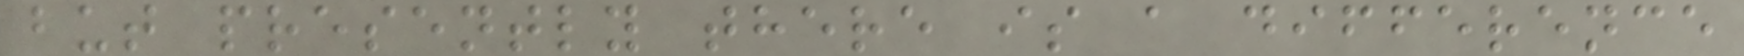but presently there is a difference
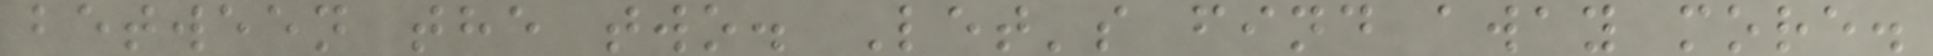between the two. Let's find away more.
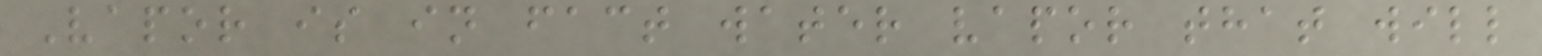Vapor is in fact water vapor that will
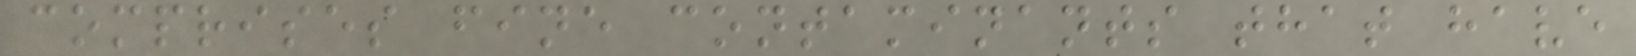comprises fine contaminants that have
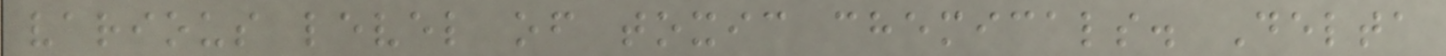various level of toxic chemicals. Delta
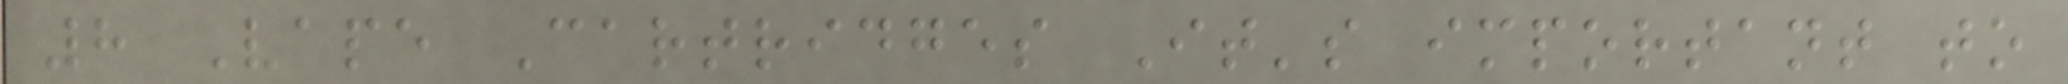8 Vape Cartridges It's important to
